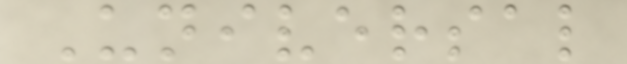Universal
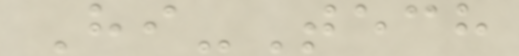Hi-Tech
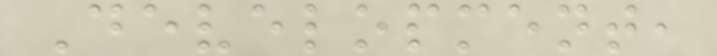Development,
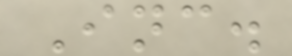Inc.
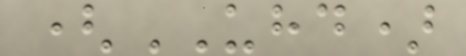(UHD)
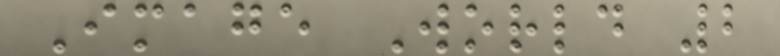Image World 2
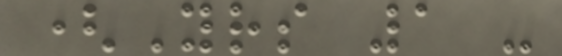(Yrs 1 -
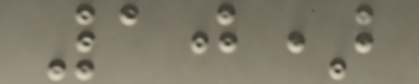10)
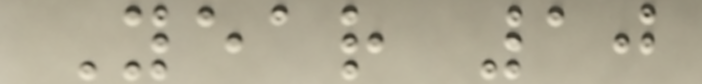Year 10
